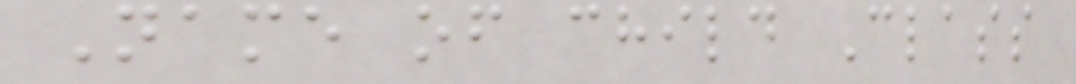Name of child Class
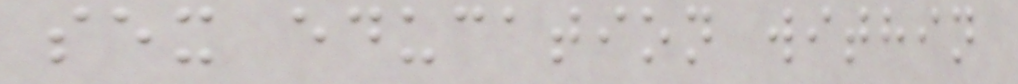sex education within
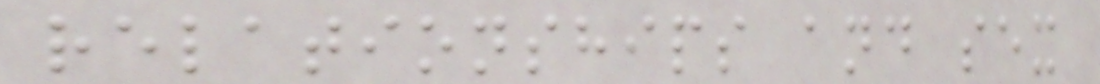relationships and sex
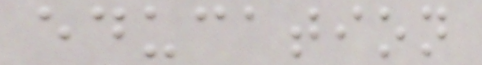education
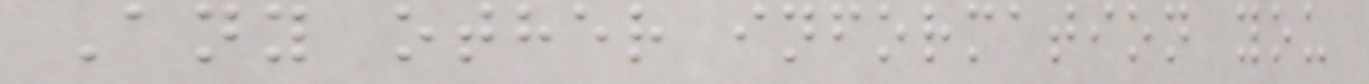Any other information you
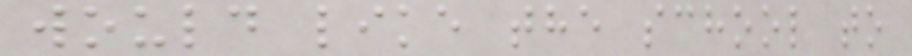would like the school to
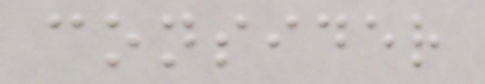consider
